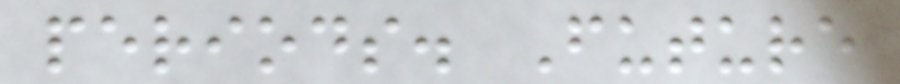periods. Future
